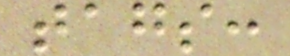tags:
